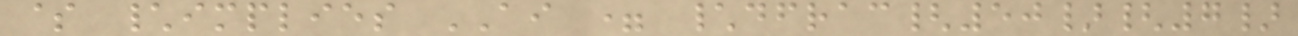$ \implies AI = \dfrac{50}{7}
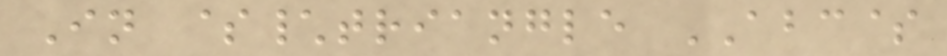In $\triangle ABC$
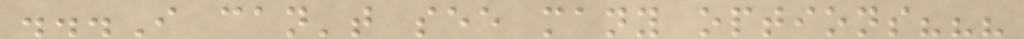...I can't see many options???
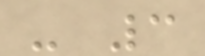- 3
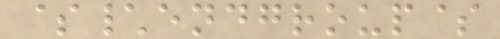$\endgroup$
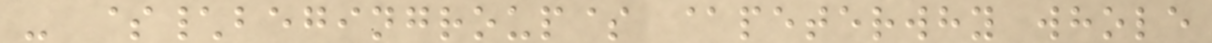- $\begingroup$ @peterwhy whole
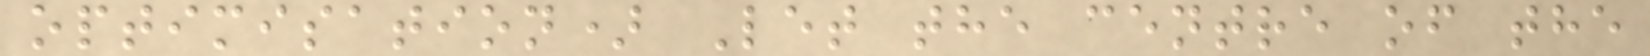optimisation) Let the centre of the
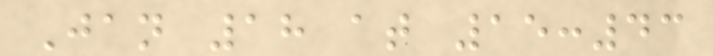Jan 18 at 15:43
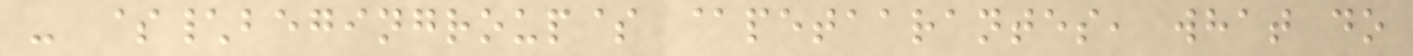- $\begingroup$ @petaarantes, what do
